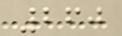260
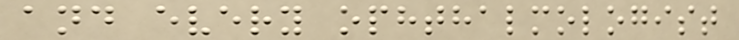and every ophthalmologist
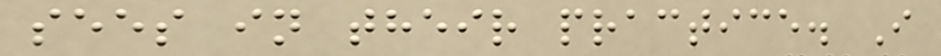sees in their practice. I
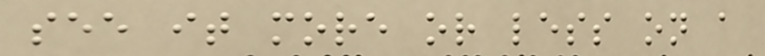see it more or less on a
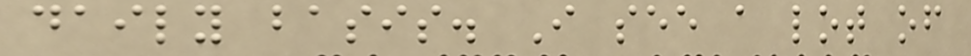daily basis. I see a lot of
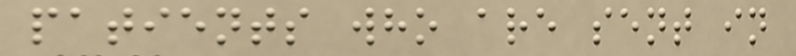patients who are sent in
